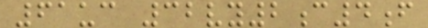61uc 32vy2c4f
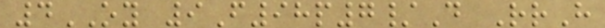4OY 9F98p7/D RrH
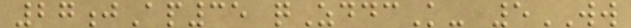27jAp35 qZddcK- 5WW
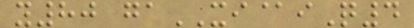y80 gaXI@iQ4
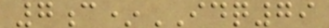7c*IDQ79
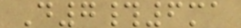D7#6ma
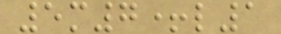5m7+l1
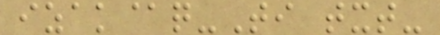izak@q-Ti txt-
